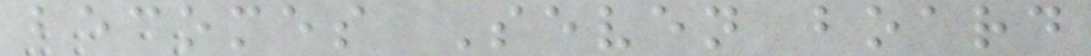becomes Seven board
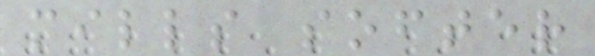mills softer
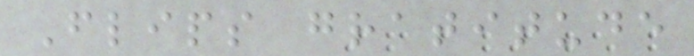Flips gratitude
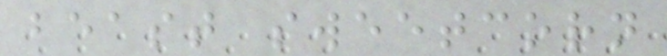beast sweetcorn
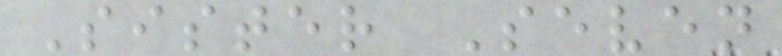Sister Seven
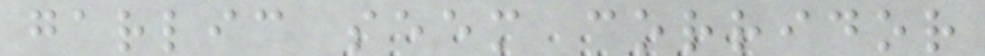garlic seem corridor
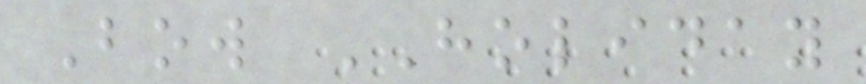Bow HOLIDAY
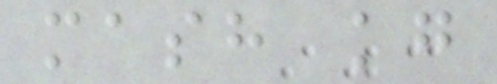mash kg
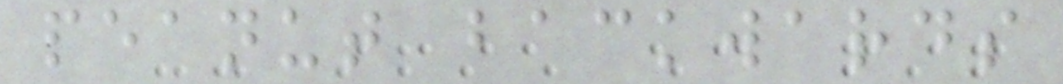peanut backwards
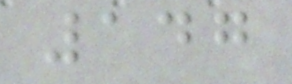147
